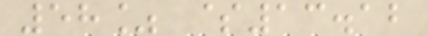58% $13.12
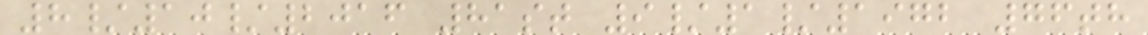8/10/2016 81st 9/1/1972 76th
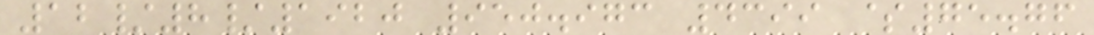12/8/1920 950.973 4399 $75.76
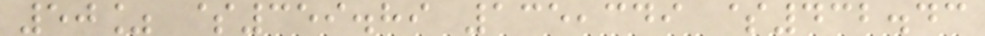50% $359.89 135,349 $432.43
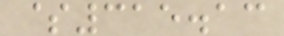$315.13
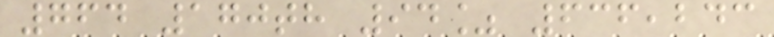764 170th 94% 636,243
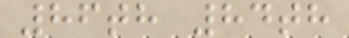86th 84th
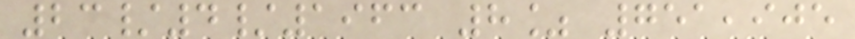23/4/1963 8% 751,905
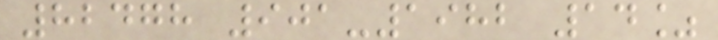82478 901-1982 14%
